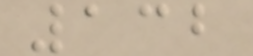132
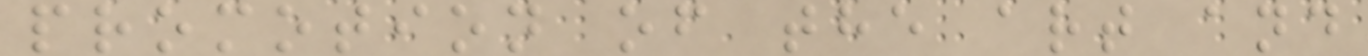promotion of the art and
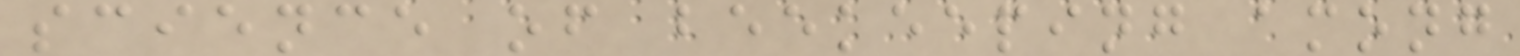science of beekeeping among
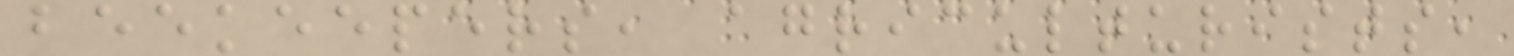beekeepers, agriculturists,
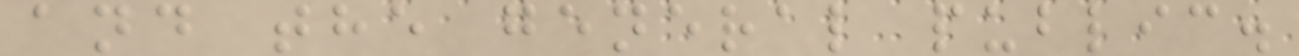and the general public.
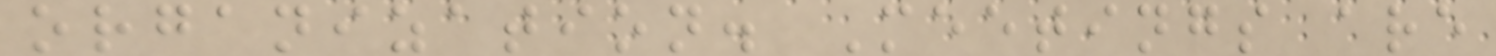organization. Meetings are
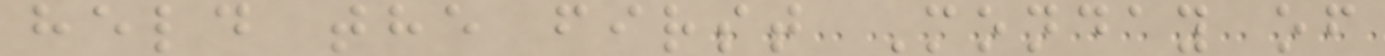held the first Monday of
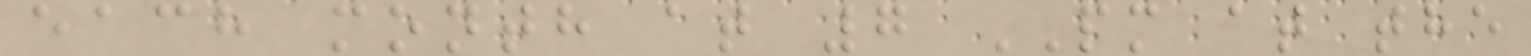each month at 7 PM at the
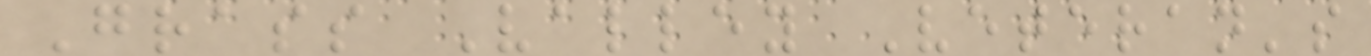Grass Valley Veteran's
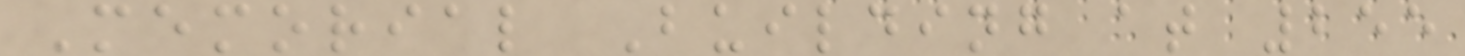Memorial Building at 255
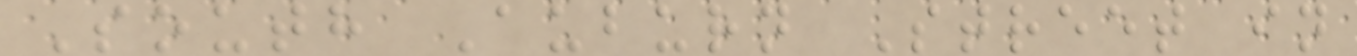South Auburn Street in
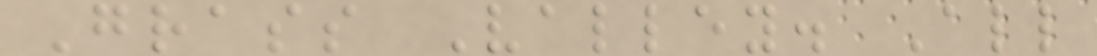Grass Valley. All
